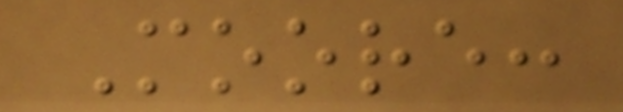Moore:
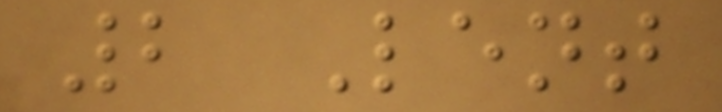2 Lent
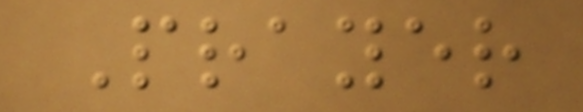Prayer
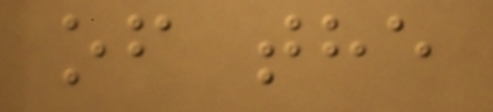of the
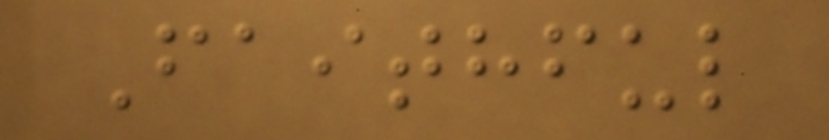Faithful
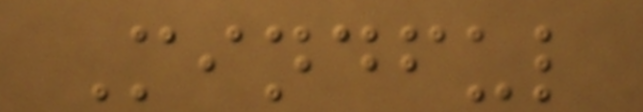Mindful
